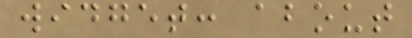widget: about
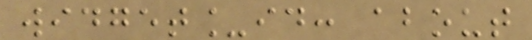widget_id: about
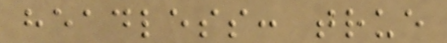headless: true
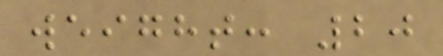weight: 20
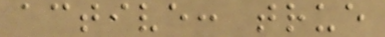active: true
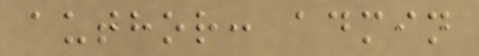author: admin
